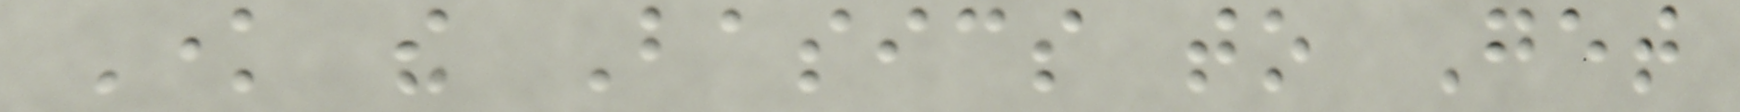Know the Basics to Get
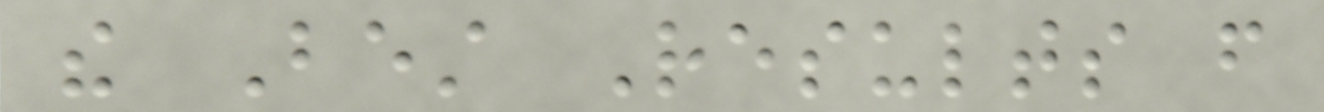the Best Results from
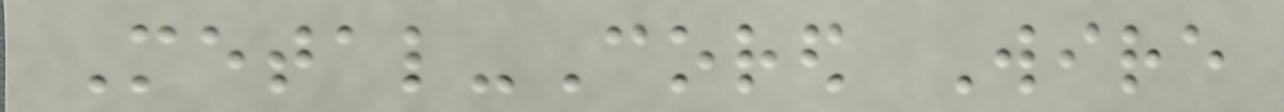Metal-Cored Wire
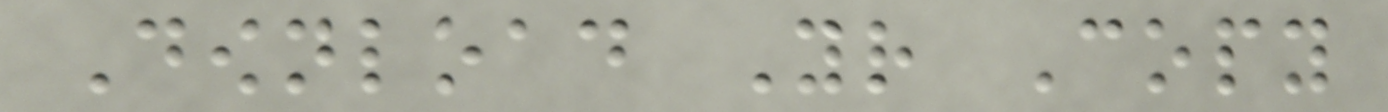Download Your Copy
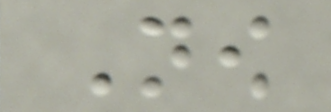Now
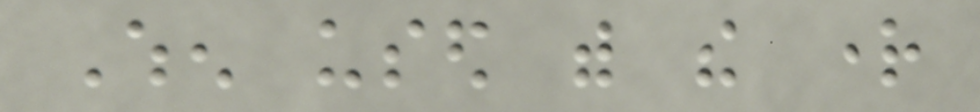When used with the right
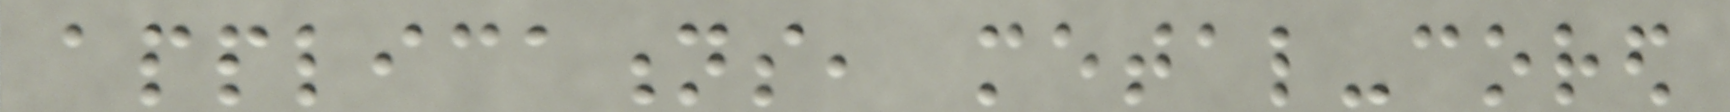applications, metal-cored
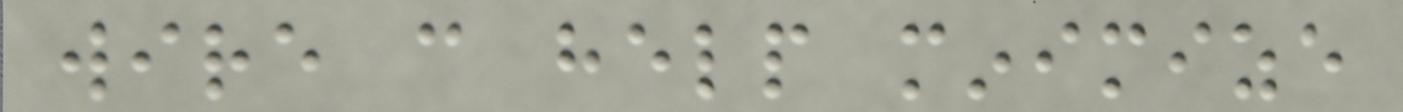wire can help minimize
